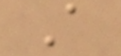A
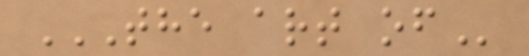THE ART OF
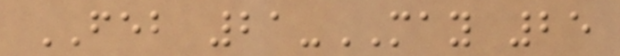FEB 21-MAY 25
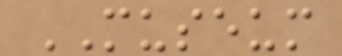MUSEUM
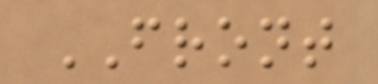FRONT
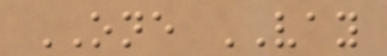ONE VAY
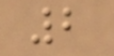2
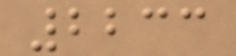2233
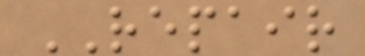REPAIR
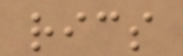rics
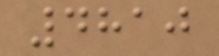4810
